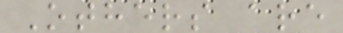Others are
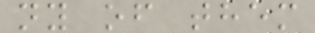ny of them
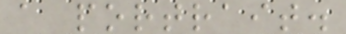a portrait.
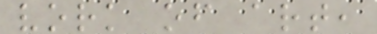vork of art,
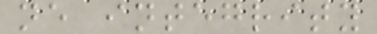ne integrity
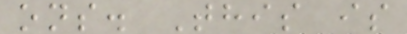ons. This is
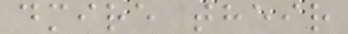dmire their
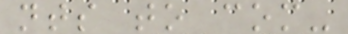nts to com-
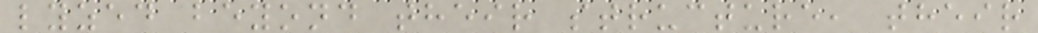lyzed beyond their structure, their
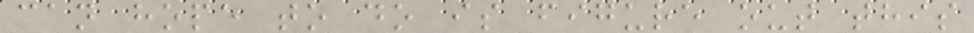can hope to do is figure out this
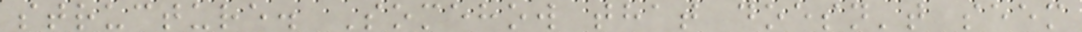structure. Somehow that doesn't seem
